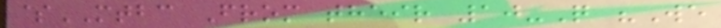$MTBC From their 10-Q "We
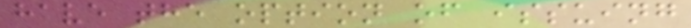have the option of issuing
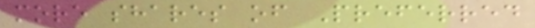more shares of Preferred
